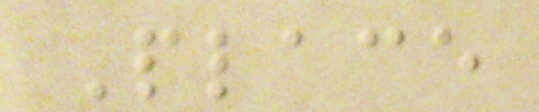Place
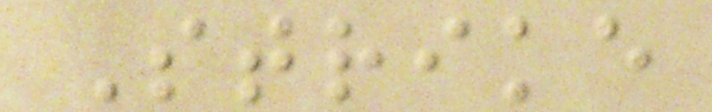Strike
